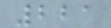221
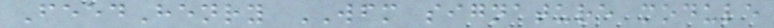FeedHenry WFM signature module
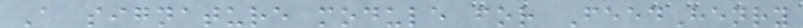A signature module for FeedHenry
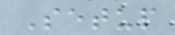Setup
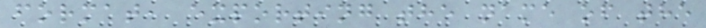format, exporting the name of the
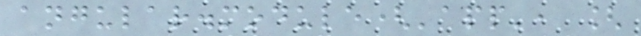angular.module('app', [
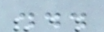...
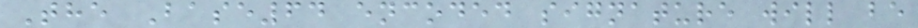The Base64 encoded signature will be
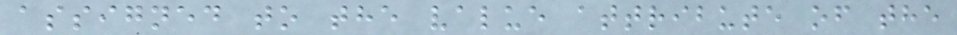assigned to the value attribute of the
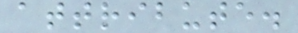attribute.
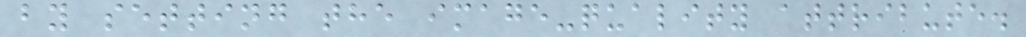by setting the image-quality attribute.
